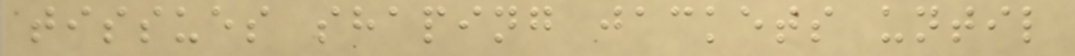tissues shaping jackets until
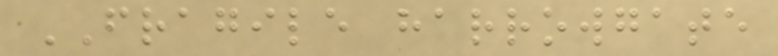FRAGILE harrowgate
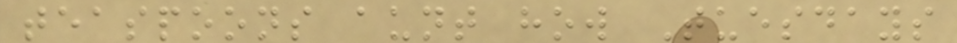teaspoons aunt how Tuesdays
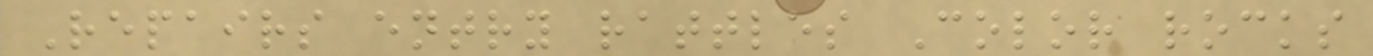Repairs entry rattles Color rocks
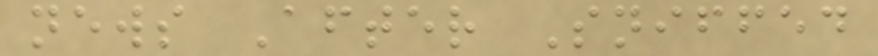news After Sniffed
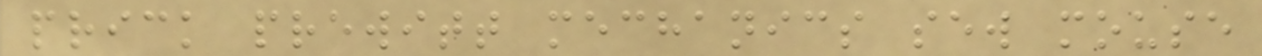prick prewitt mechanics sew mouse
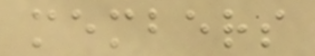members
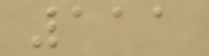111
